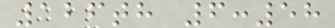126th 6:58
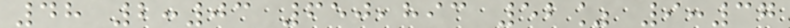48 2:03 650,893 52% 9:37
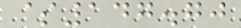$147.70
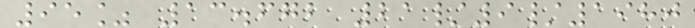95% 13.672 21/9/1980
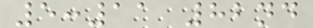5:11 82nd
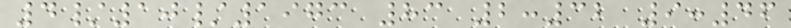4/10/1973 83 2:32 9:46
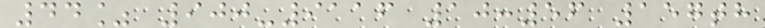44% 900-9116 10:56 157th
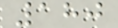180
